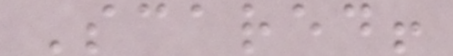Scared!
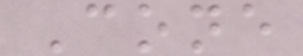Cone
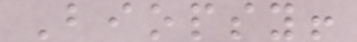Biopsy!
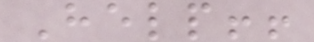Help!!
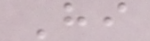Hi
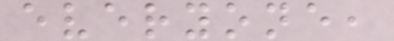everyone,
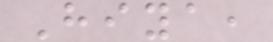Hiya,
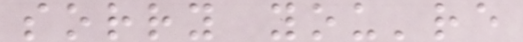sorry you're
